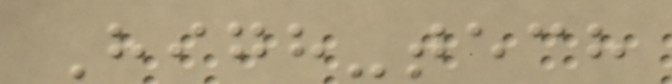High-tech
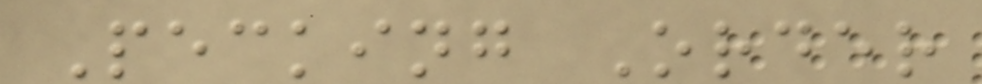Pecking Order
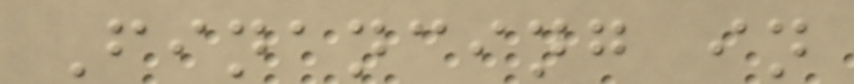Financing in
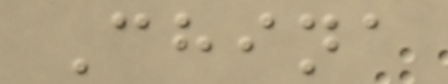China
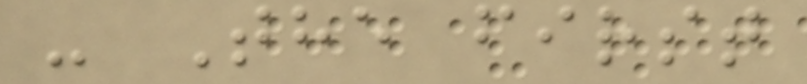- The first
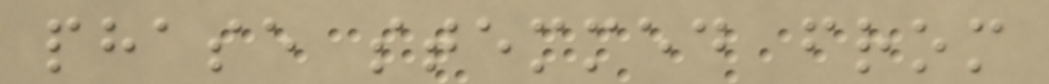phase stemmed from
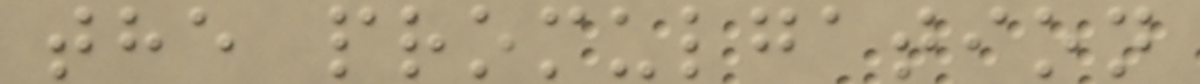the promulgation
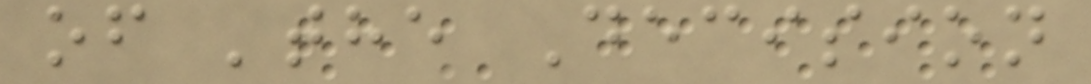of 'the Decision
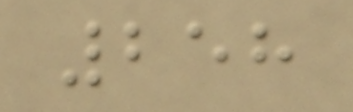258
